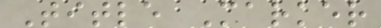Title Marker
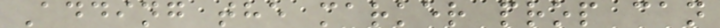Adding the marker prop can
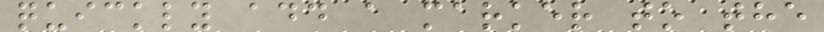quickly add a marker to the
